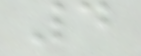4
